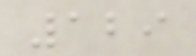129
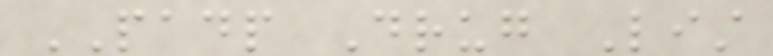PADP Drug List
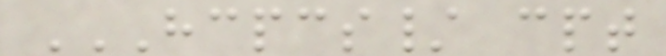HCPCS/ CPT
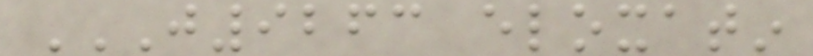J9263 ELOXATIN
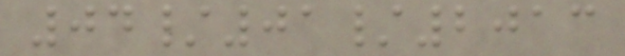04/01/2013
